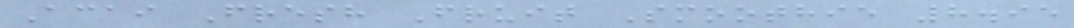Acai Fresh Fruit Smoothie 8.95
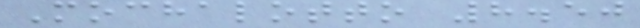Mochalotto 8.50
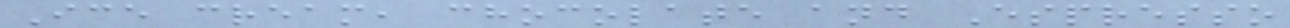Ice cream, chocolate and Espresso
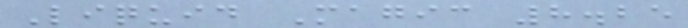Liquid Magic 8.25
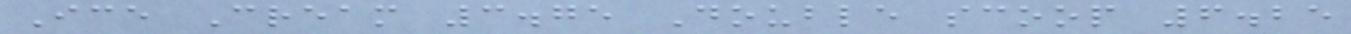Ice Cream 3.75 Double scoop 6.25
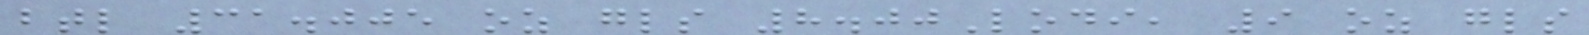btl 31.005 oz gls 8.00Lodi, 9 oz gls
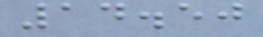14.50
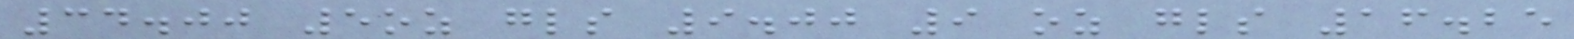34.00 5oz gls 9.00 9 oz gls 16.25
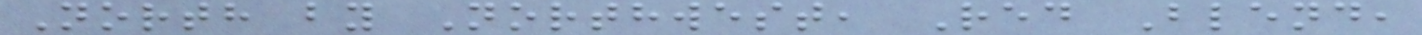North by Northwest, Red Blend,
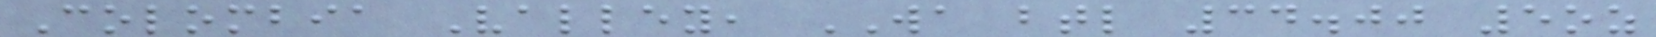Colombia Valley, WA btl 34.00 5oz
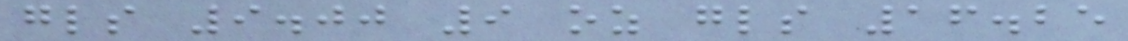gls 9.00 9 oz gls 16.25
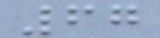67
